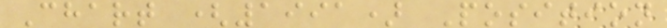Chart (1991) Position
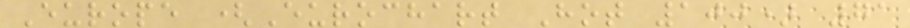Europe (Eurochart Hot 100) 71
